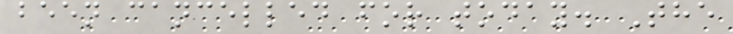been cancelled for today. The
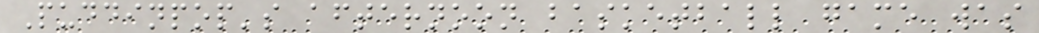Puddinpop's afternoon basketball game was
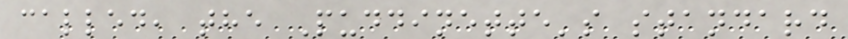called, the Puddinette's standard
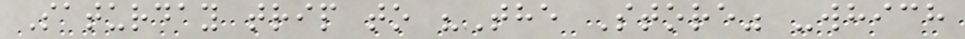Saturday trip to "The Store" -which
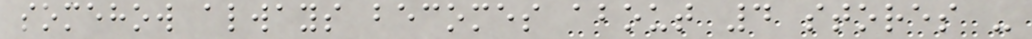somehow always becomes about 4 stores -
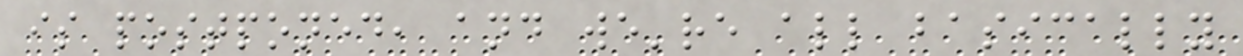is postponed, and we're all basically
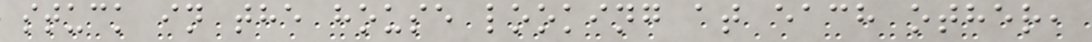stuck in the house looking at each other,
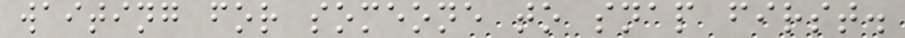waiting for someone to snap first.
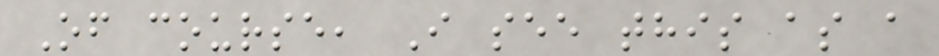Of course, I see this as a
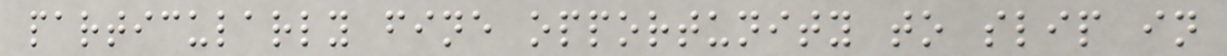particularly fine opportunity to slip in
